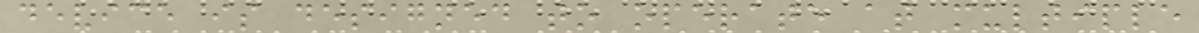device is designed to operate at multiple
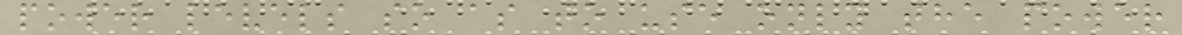power levels so as to use only the power
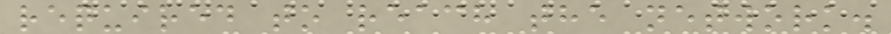required to reach the network.
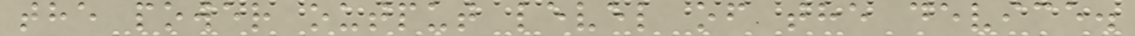the power output level of the device.
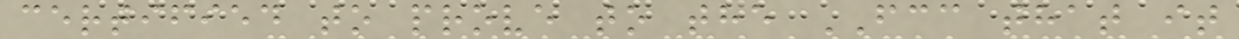certified to prove to the FCC that it
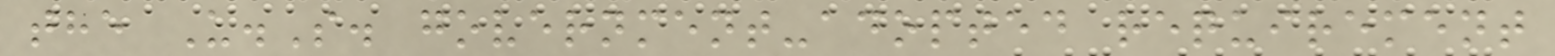the U.S. government-adopted requirement
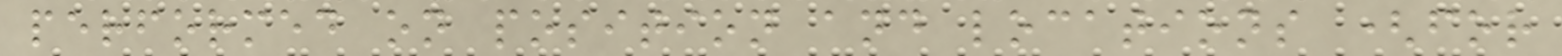performed on position and locations (for
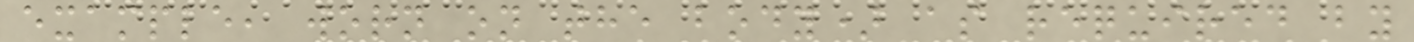example, worn on the body) as required by
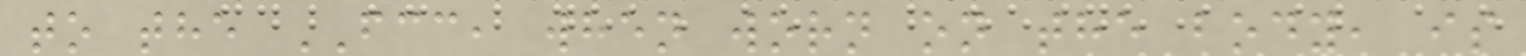to the FCC, when worn on the body, is
